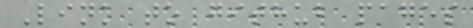Link to github pages
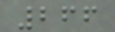266
